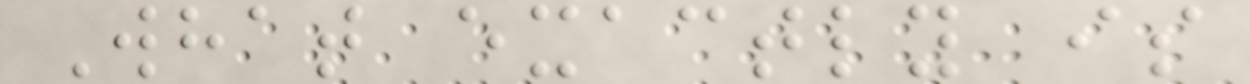What exactly is
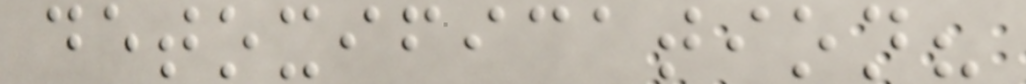detoxification?
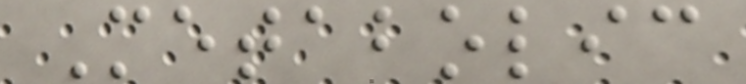Metabolic
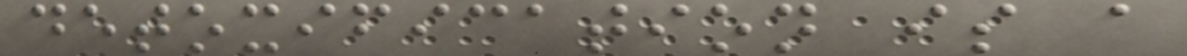detoxification is a
